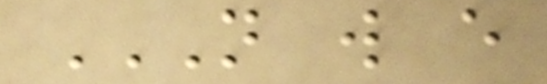N W E
